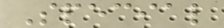Special
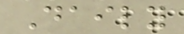Daily
